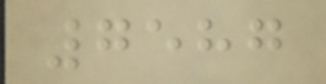7587
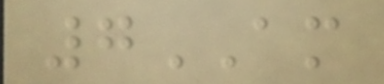7AM
